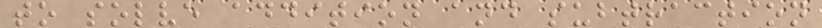to solve addition and subtraction
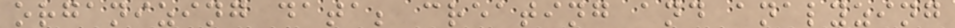organizing data; creating and analyzing
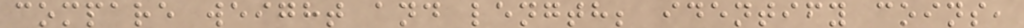compare weight and length; identify coins,
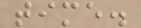time.
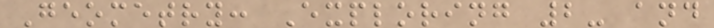Geometry: Exploring 2- and
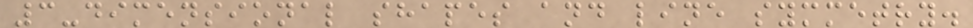3-dimensional shapes and line symmetry.
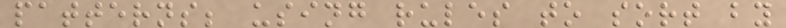patterns; using rules to sort by
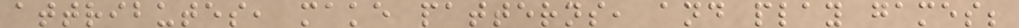attributes, make patterns, and play games;
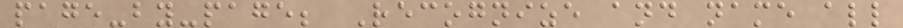page-by-page; Recognize and name all
